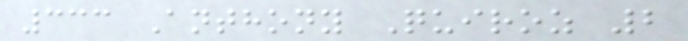333 Anthony Quiroz 2
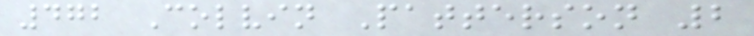472 Colvin Patterson 2
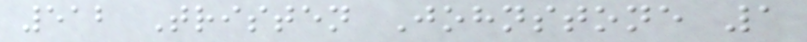512 Tristen Johnstone 1
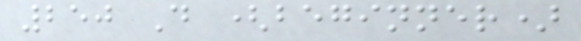250 D (beginner)
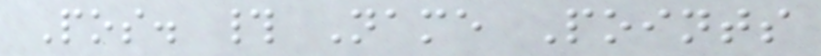Pos. # Name Points
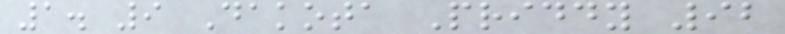1. 9 Dakota Priddy 92
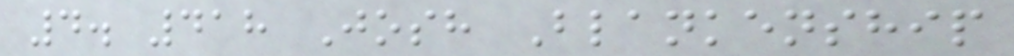4. 418 Josh Blankenship
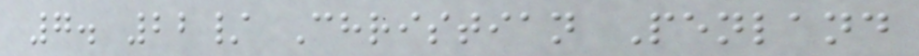7. 22/ Christian Penland
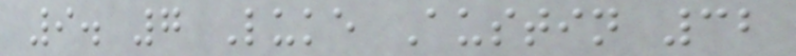9. 7 Luke Austin 32
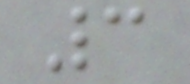3
